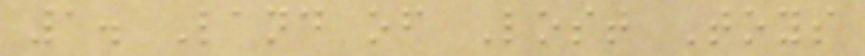1. Land of Lost Toys
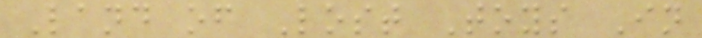Land of Lost Toys In
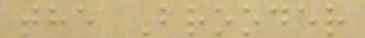the Brooder
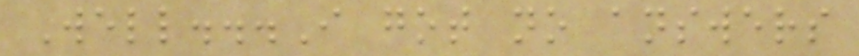Well...I got no answers
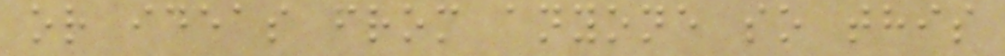or ideas from anyone so this
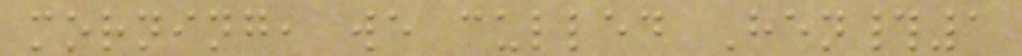morning, we culled Hen#1
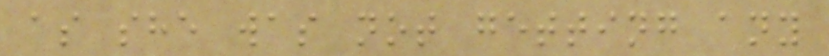as she was not getting any
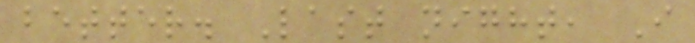better. Last night, I
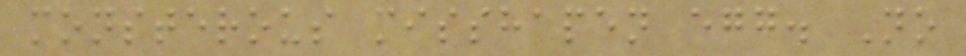monsterous misshapen egg. No
